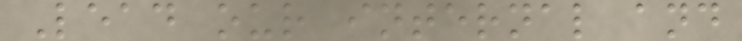Lead our internal and
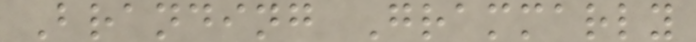Branding Grammarly
